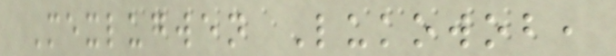Mexlugwen Lukowob,
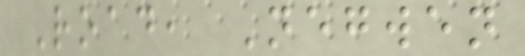Road, Negwen
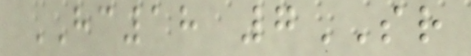HC18 7SR
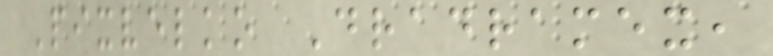Pixvelko Dradramex,
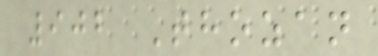902 Thozan
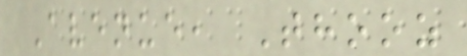Avenue, Thooz
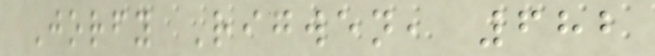Jorfy Rigwen, 682
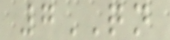7QN
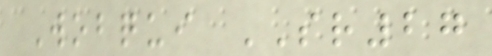Wobqui SR27
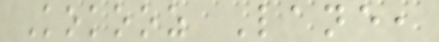Kokooz Lane,
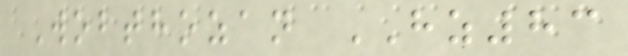Wobthozan HZ83
